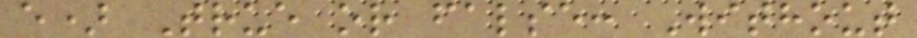e) True or false: Without
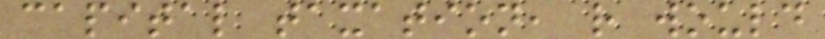capital taxation, r would
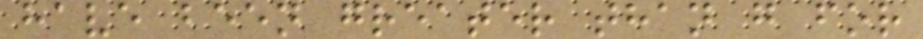have been greater than g for
